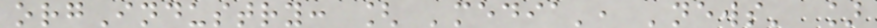orgIndustry: [ 'media', 'news' ]
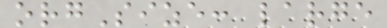orgSize: large
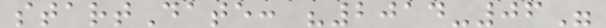startDate: "2014-06"
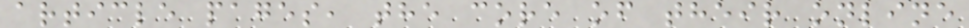article pages, the core of their online
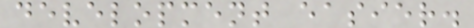development easier.
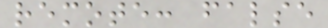remote: false
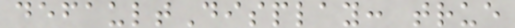defaultDisplay: true
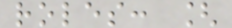roles: [
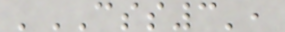'CSS3',
